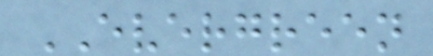EVERGREEN
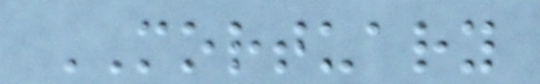MORTUARY
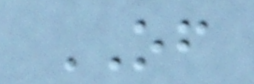OF
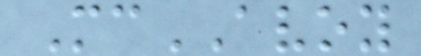McAVOY
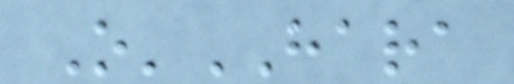O'HARA
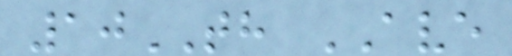10TH AVE
